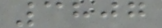3807
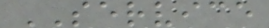SERVICE
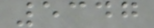5347
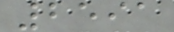2591
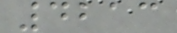4213
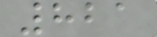821
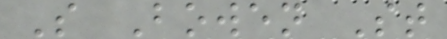S Bowen St
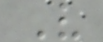V
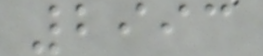2993
